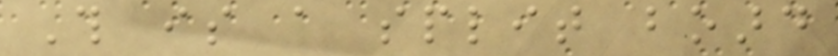This is a split board
